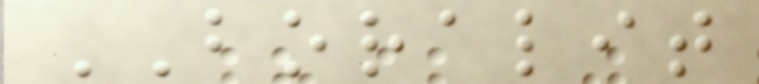BORALIT
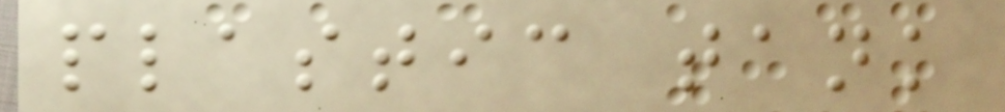plastic tank
